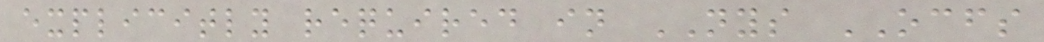explicitly required in NYS OCFS
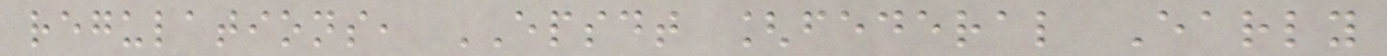regulations, EPSDT [federal Early
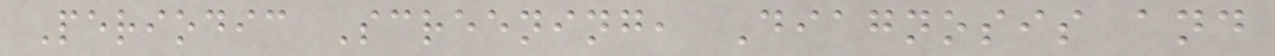Periodic Screening, Diagnosis and
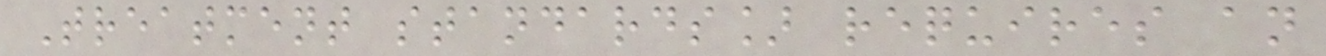Treatment standards] requires an
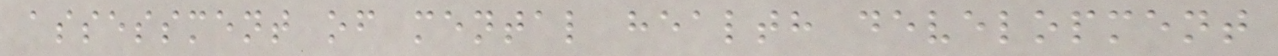assessment of mental health development
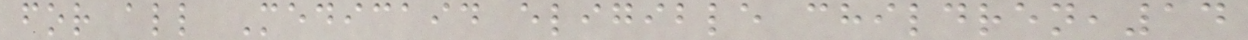for all Medicaid eligible children,14
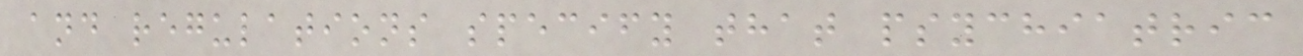and regulations specify that psychiatric
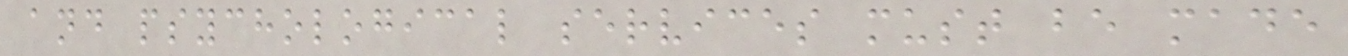and psychological services must be made
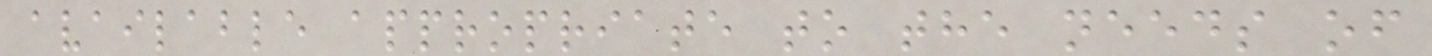available appropriate to the needs of
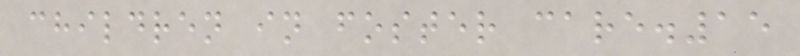children in foster care.15
